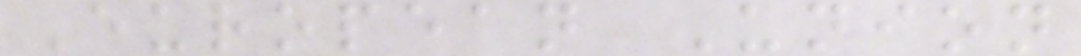European Union
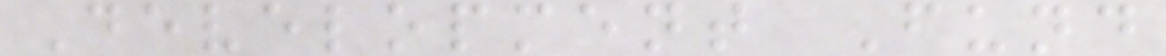Development Fund
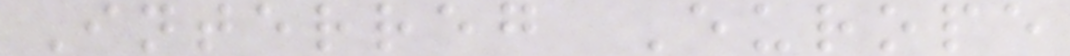Interreg Europe
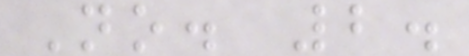No. 2.
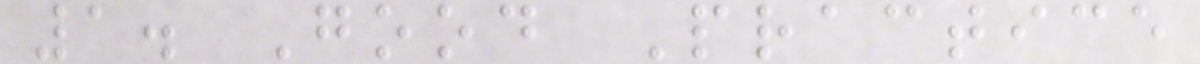1. Good Practice
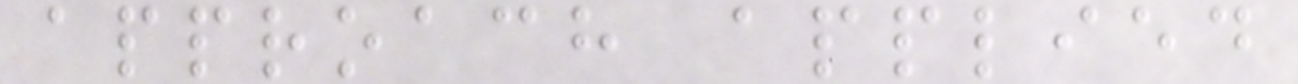approach applied
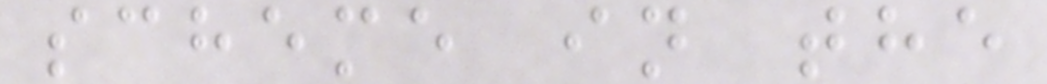scheme in the
